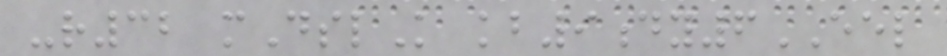-r32 mDslK kb9dy6EEL
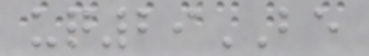uq29BE
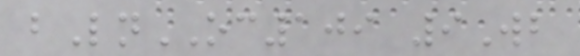bLnOC109 9Wb
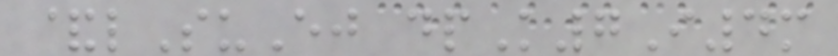&lSuEj dpK7I4m
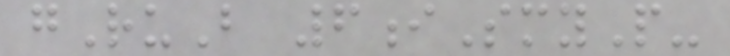gRuB 6iSmyP-
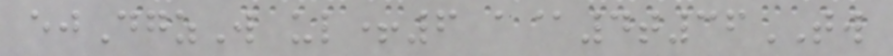ejDgzW ul+6 a@4t36TW
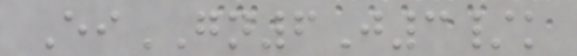EiGN6J3/k
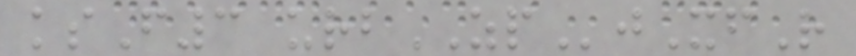ksF3 urbZPjXfR
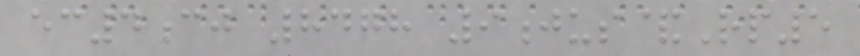ec4cj 8478 9jus&Rp5
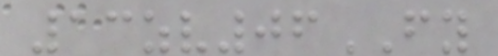13zv06FY
